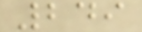249
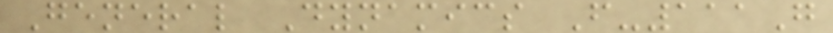General Dynamics F-111G
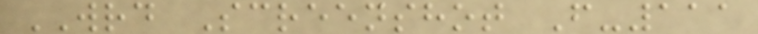WRD Screenshot F-111
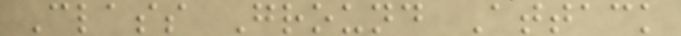Class Ground Attack
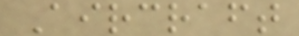Aircraft
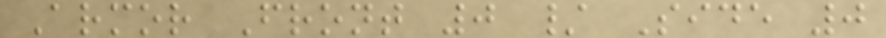Armor Front 0 / Side 0
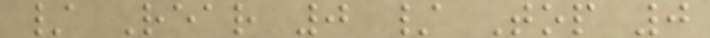/ Rear 0 / Top 0
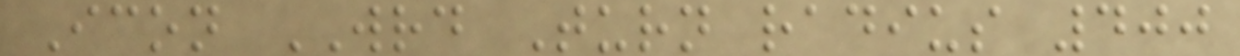Icon WRD Turn radius 400
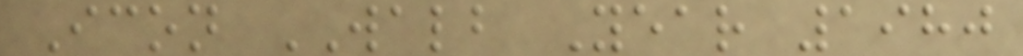Icon WALB Year 1980
